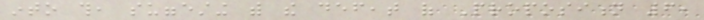into this, suggesting with the defeat of Proposition 6,
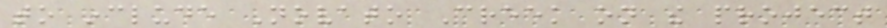to include Novato Creek on the project
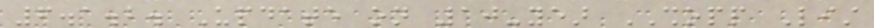6.1.2. Update on 10-year SHOPP List
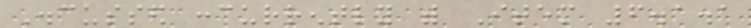Discussed concurrently with Item 6.1.1
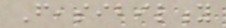Feasibility
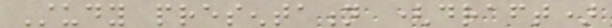Study presentation (draft)
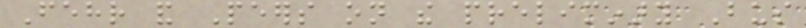Fehr and Peers on the preliminary Bus
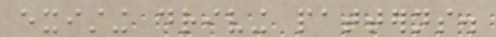existing driving patterns.
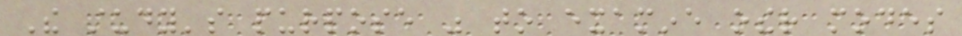The study's purpose was to examine other modes
